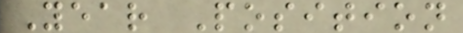Year Position
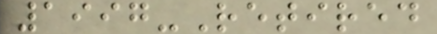1997-Retired
